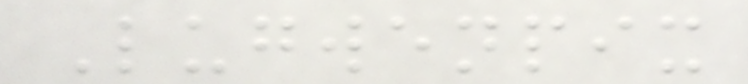Lugwenpix
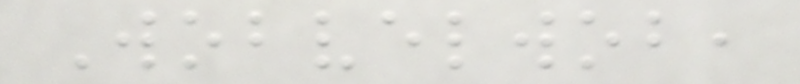Wobvelwob,
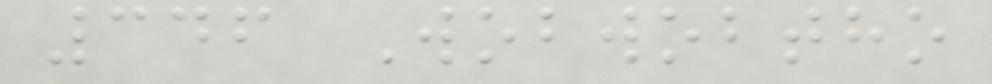346 Wobwobtho
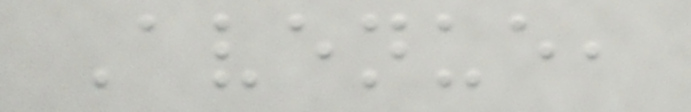Avenue,
